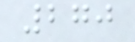270
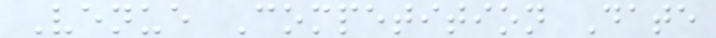Venue Competition Date
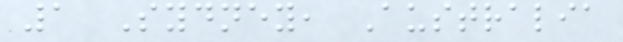1 Sydney, Australia
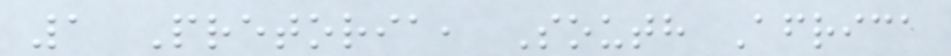1 Pretoria, South Africa
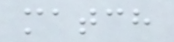match
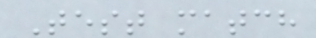Test match
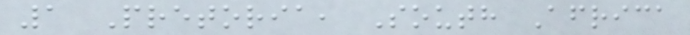1 Pretoria, South Africa
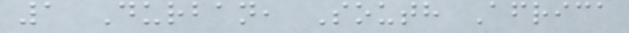1 Durban, South Africa
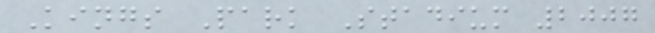Kings Park Stadium 2007
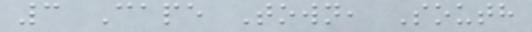3 Cape Town, South
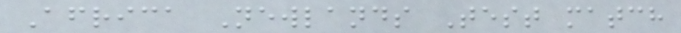Africa Newlands Test match
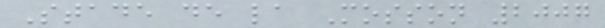Stade de la Mosson 2007
